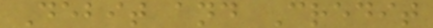Debit and Credit
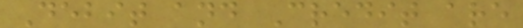Debit and Credit are
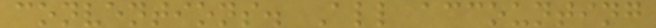conventions. All accounting
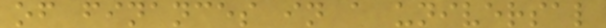of finances in a universal
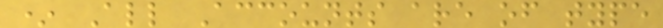* All Accounts are of type
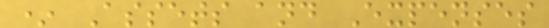* Assets and Expenses
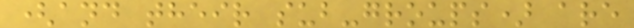(and their sub-groups) are
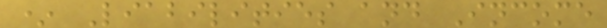* Liabilities and Income
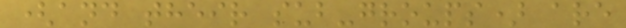(and their sub-groups) are
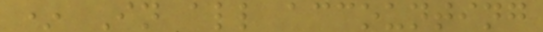* In all accounting
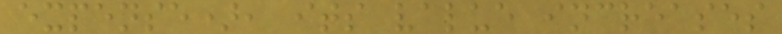expense), its value increases
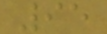95
